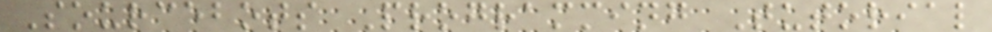Sourcebots Programming Tutorial
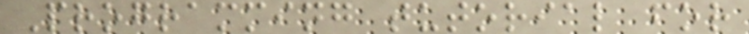Programming tutorial for
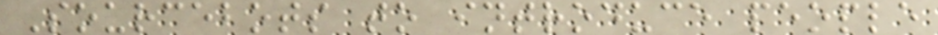Sourcebots to introduce people
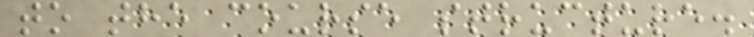to the course structure.
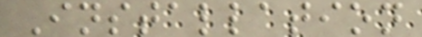Installation
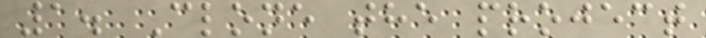1. Clone the project
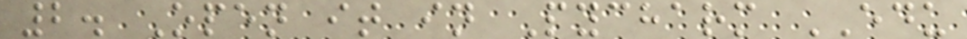2. Open it in Pycharm EDU
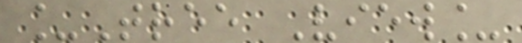_Tree View_
